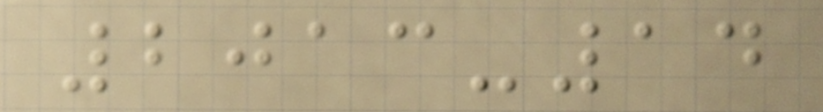2013-14
